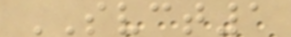SVCT1
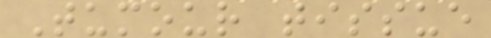Tumour tissue
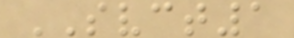SVCT1
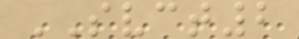SVCT2
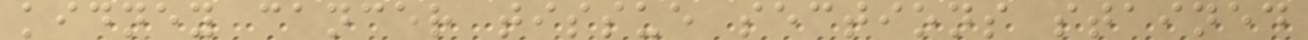kidney cancer tissue sections stained
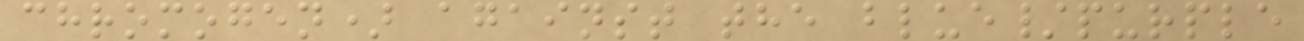chromogen) against the blue/purple
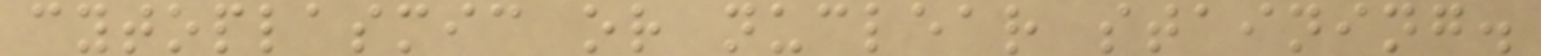cytoplasmic or nuclear staining.
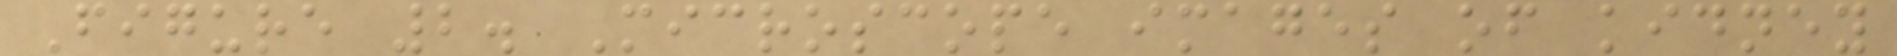Figure 2. Microscope images of kidney
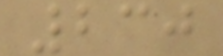230
